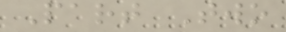Part Two
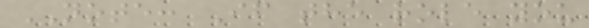NOTE: If the role you
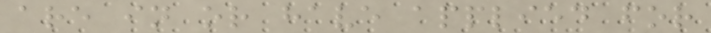are in or have applied for
